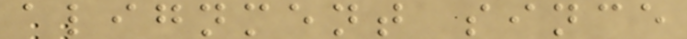alignment since
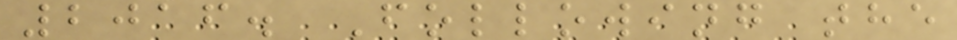2016. Following the
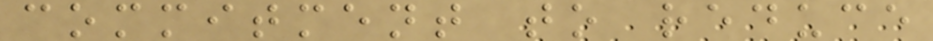commitment to reduce
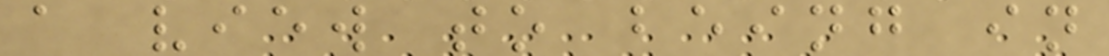a view to being in
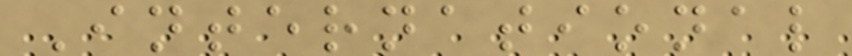International
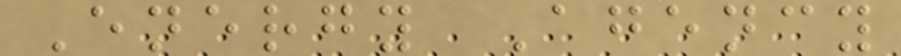Energy Agency
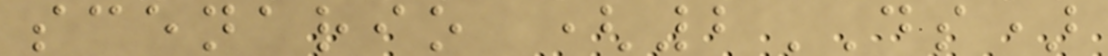scenario (2DS)
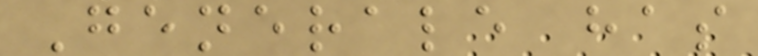Generale has
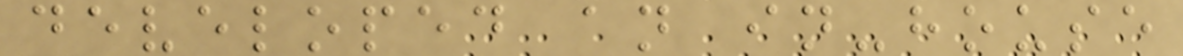developed an in-house
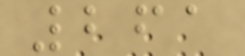261
